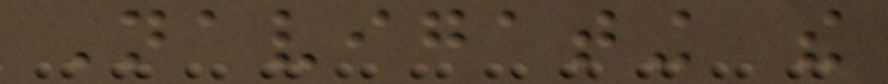Navigating the
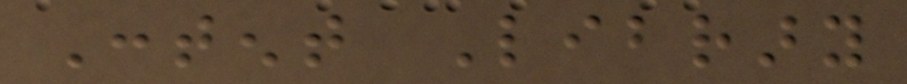Content Library
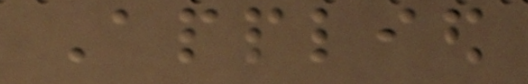Applied
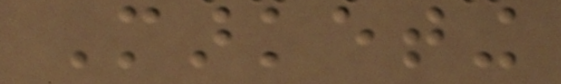Marketing
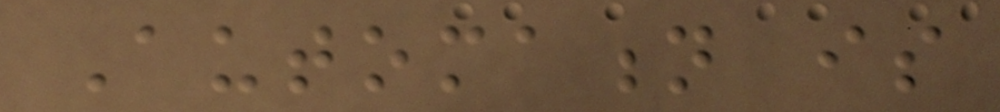Automation is
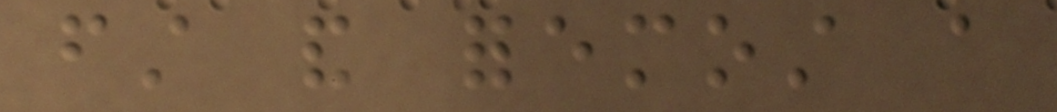first and foremost a
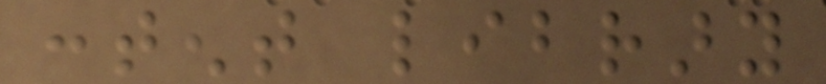content library
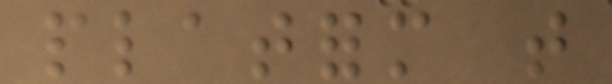platform that
